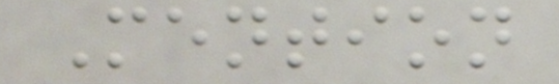Mention
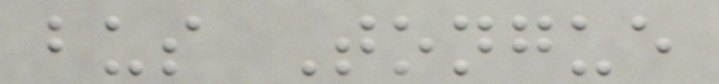bus Tongue
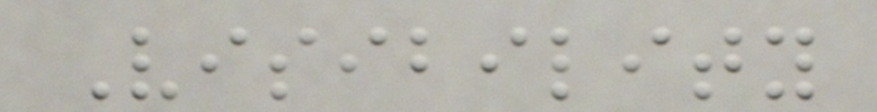Visibility
